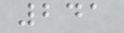241
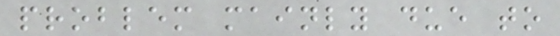problem mainly due to
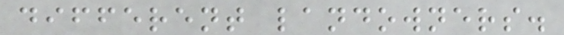different landowners.
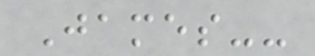James--
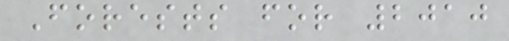Forests for 2010
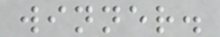winner.
